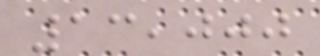13,000
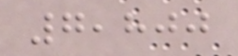7,800
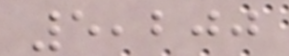5,200
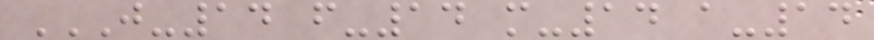J-14 F-14 M-14 A-14
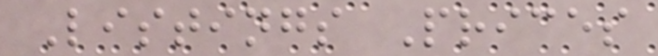Listings Prices
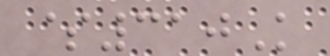$310K
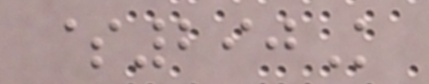$290K
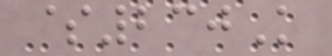$230K
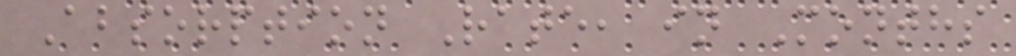Absorption Rate, in Months
